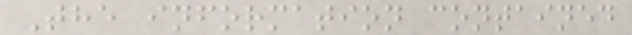The information contained
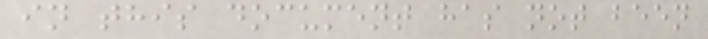in this document has not been
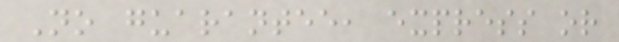No guarantee, express or
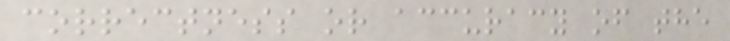correctness or accuracy of the
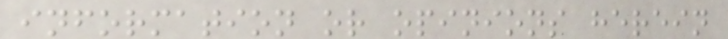information or opinions herein
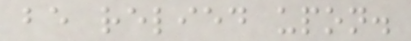be relied upon.
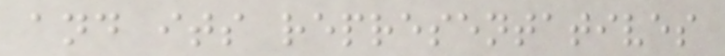and its representatives
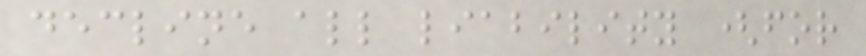decline all liability (for
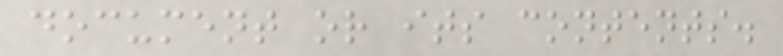document or its contents.
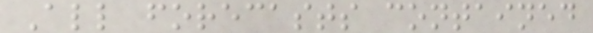All forecasts contained
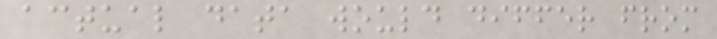actual data would differ from
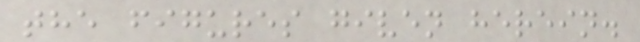the figures given herein.
